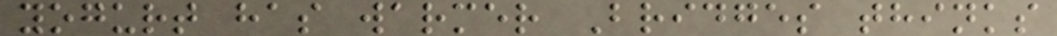yogurt has warmer Bridges thinks
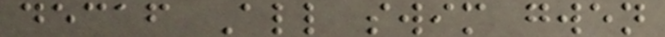decaf All swim gwen
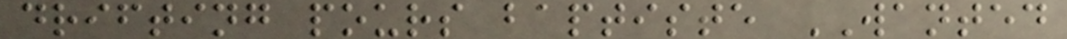drifting pours baptiste WANTED
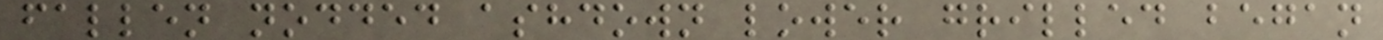fallen nodded ashdown lower grilled began
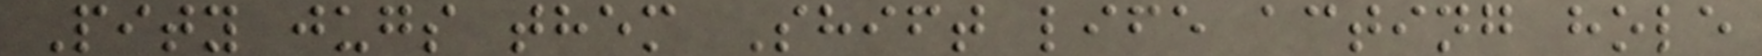Pity jugs them Shift life acting hole
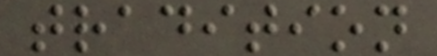tradition
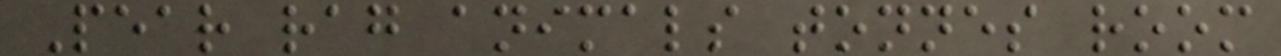Pear rag animals tonnes room
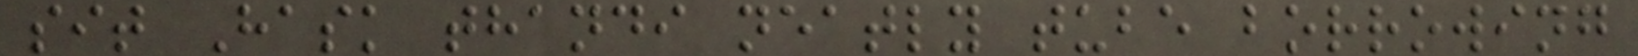sit Hask thandi neatly tube borrowing
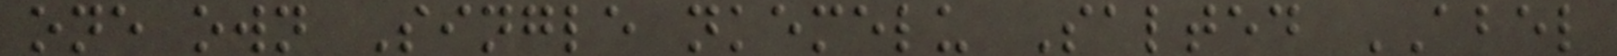one own Single nkemelu Salted ABEL
